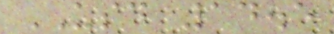USD 14.5
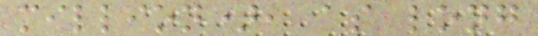million), as long
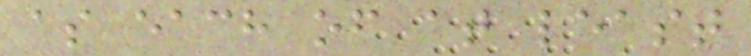as each of at least
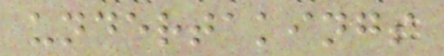undertakings
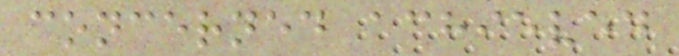concerned achieved
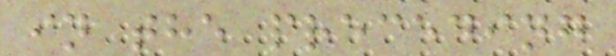in the preceding
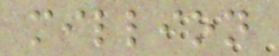million
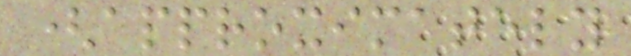(approximately
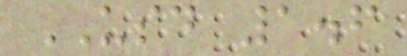USD 1.6
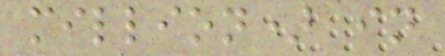million) in
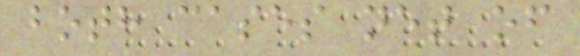both cases net of
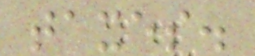taxes.
